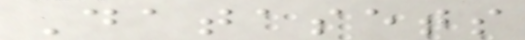Datasets
